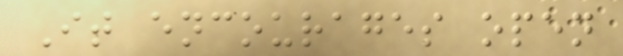It encourages open
